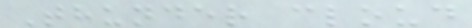Thunder cloud
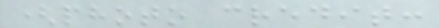(photo credit:
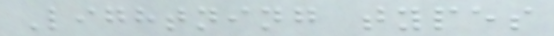Lightning types
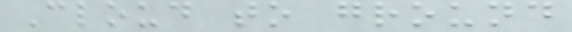Cloud to ground
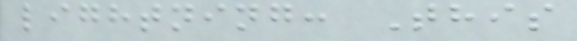lightning: This
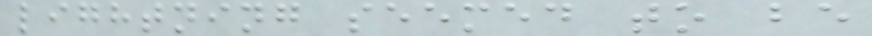lightning seemed to be
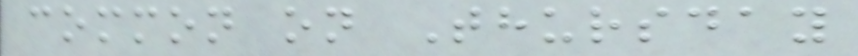common on Thursday
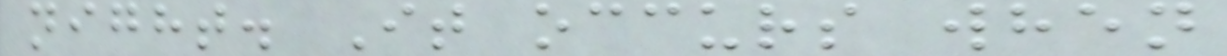night. It occurs when
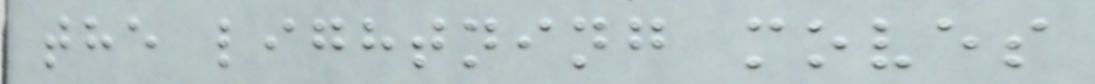the lightning moves
